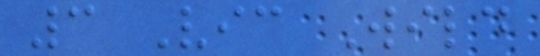3 Vic Wild
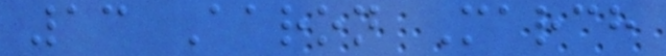13 Aaron March
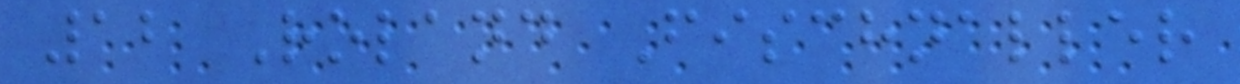12 Roland Fischnaller
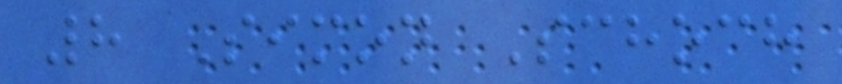8 Simon Schoch
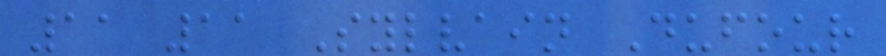11 11 Sylvain Dufour
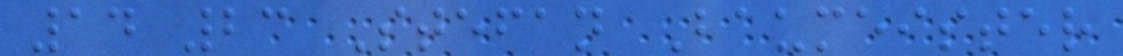14 23 Stefan Baumeister
